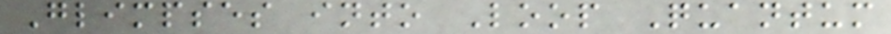Glimpses into Loop Quantum
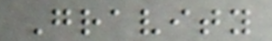Gravity
